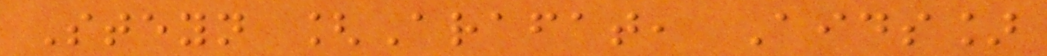Steyn [Arafat, Aids]
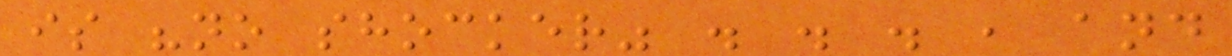is "no shocker" . . . , and
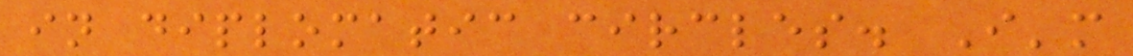in diplomatic circles. I'm
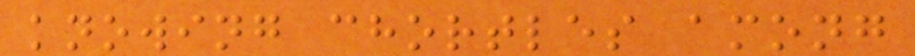knowing chortles among
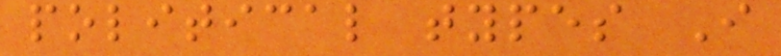political types I
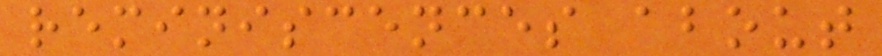reminiscences about
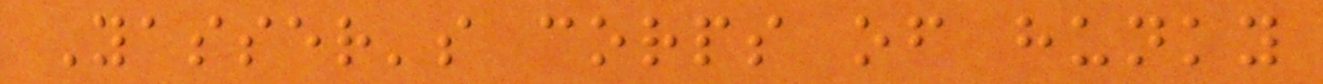Yasser's corps of hunky
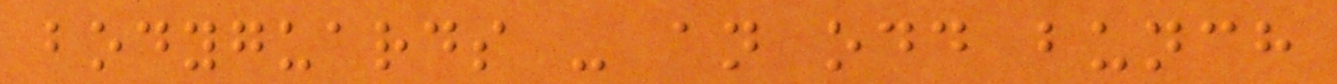bodyguards - an odd bunch
